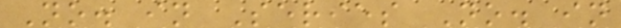No. in Series No. in
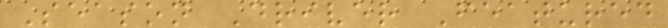Season Driver Featured
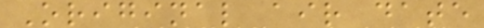Original air date
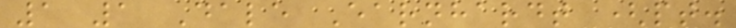1 1 Dale Earnhardt (pt.
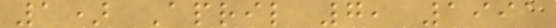1) April 7, 1991
